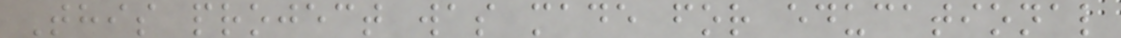This project was made for educational
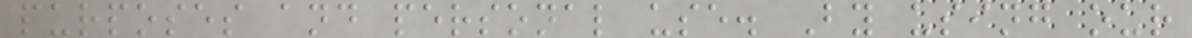purposes and personal use. By using our
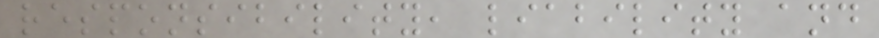responsibility, liability and
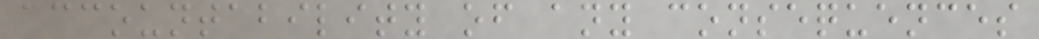accountability of any consequences
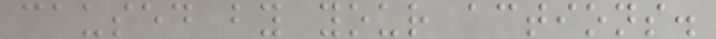caused by your actions.
